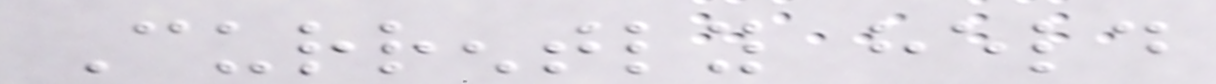Currently held
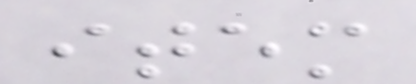item
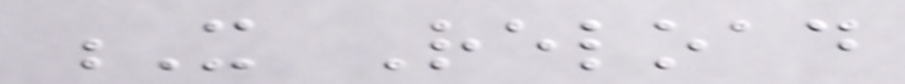X Reload
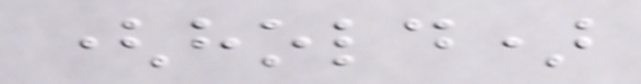(hold)
